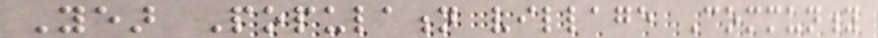Year Population village Community
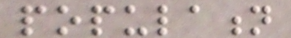population
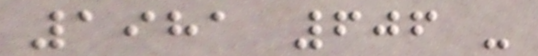1981 606 -
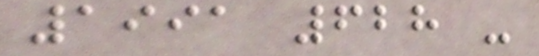1991 628 -
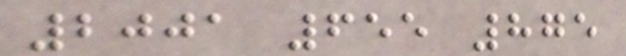2001 655 875
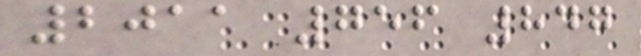2011 756 847
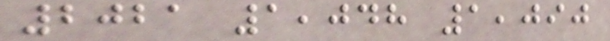2021 1,048 1,090
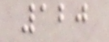120
